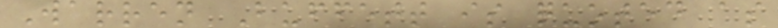Warren Buffett is quoted as
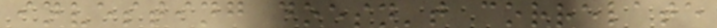investing doesn't correlate
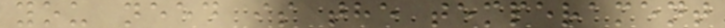you need is the temperament
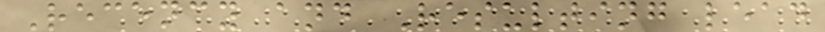Recency and Resulting lead
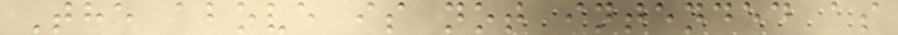The above is not intended as
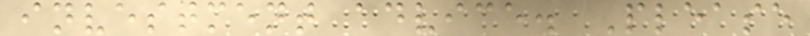investment advice. Please
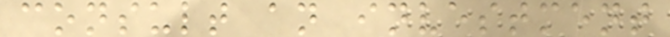consult an investment
